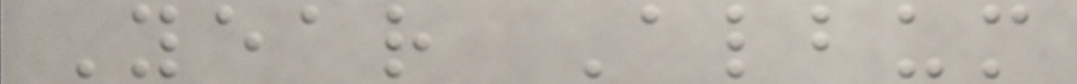Year Album
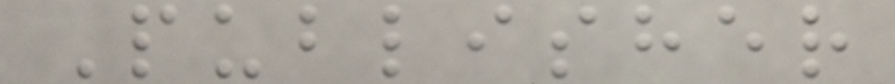Publisher
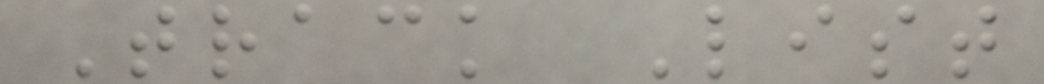Track List
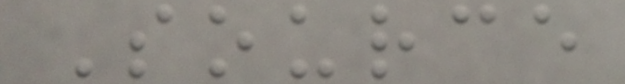Source
